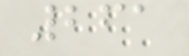261
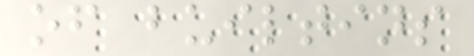of builtins
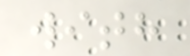with
